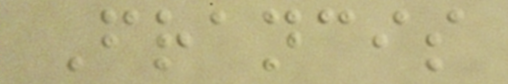Francis
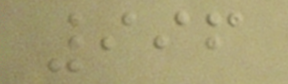996
